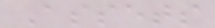Assets
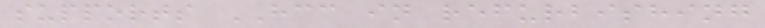supports HCC in refurbishing
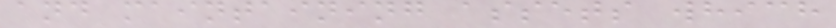and maintaining assets which
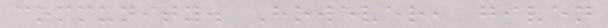community. However, given
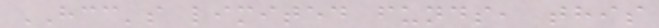HCC's limited funds, this
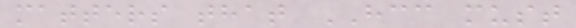matters that HCC must
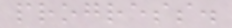progress.
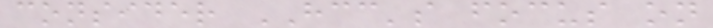consider HCC's focus on
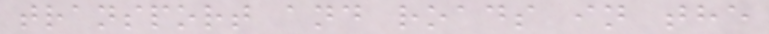transport and roads in the
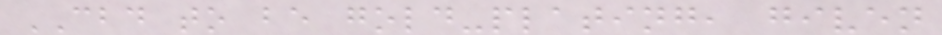CBD to be gold-plating, given
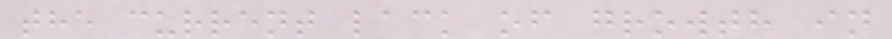the current lack of growth in
